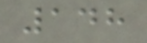148
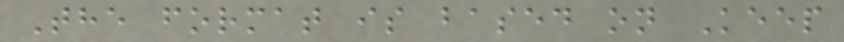The format is based on Keep
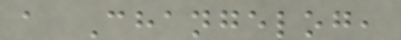a Changelog,
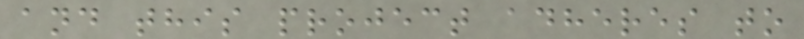and this project adheres to
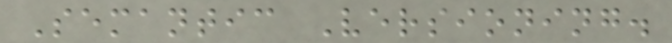Semantic Versioning.
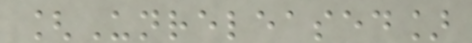[Unreleased]
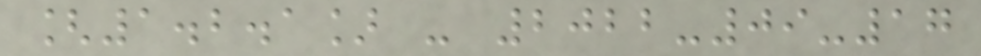[1.2.1] - 2022-09-17
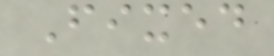Fixed
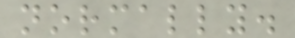normally.
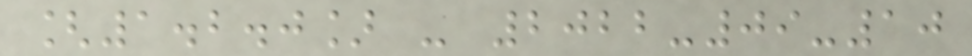[1.2.0] - 2022-09-10
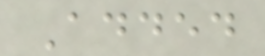Added
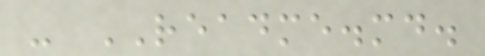- README.md.
